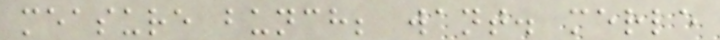measure bunch; want. merle
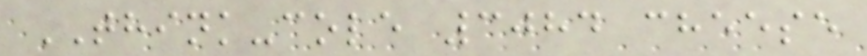THINK-cole 3084 cheese
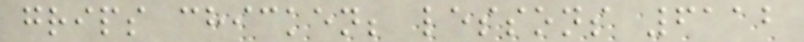grips chicken; lessons 6112
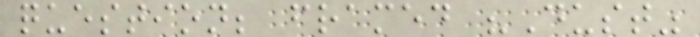question; framed "Dust"
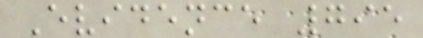Evidence 795
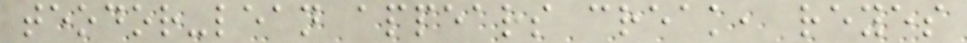teodor-lean appears creak, reyes
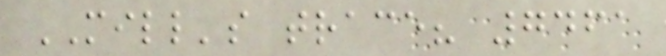MILL's trace? 7461
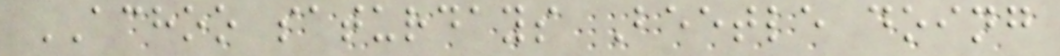ACHOO saturdays Beetle doing
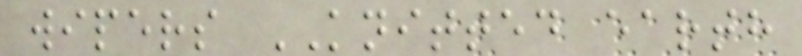wipers KNITTED earth
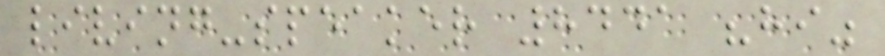living-speaker 8441 "hi"
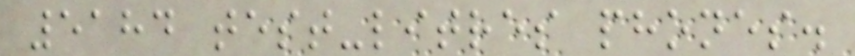5184 test-litres phones.
